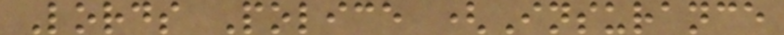Lords Police (Insurance
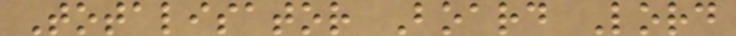Totalisator Board Lord
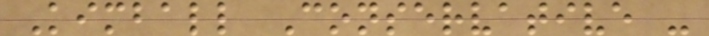Kimball Conservative -
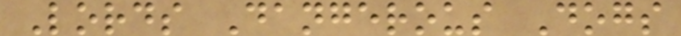Lords Dangerous Dogs
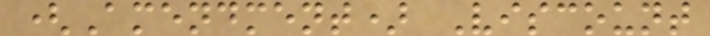(Amendment) Viscount
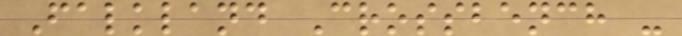Falkland Crossbench -
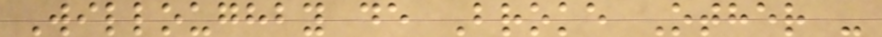Willoughby de Broke Other -
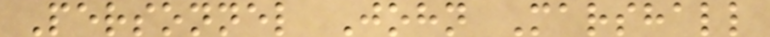Personnel John Marshall
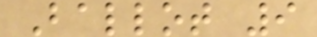Ballot 9
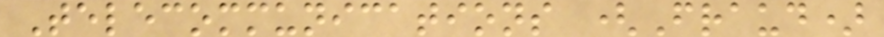Telecommunications (Fraud)
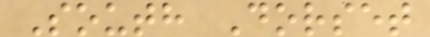South Dorset
